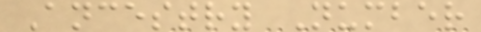Ancestry Number
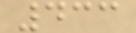433
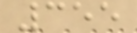355
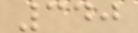340
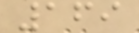169
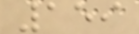159
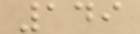149
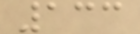133
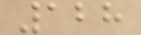128
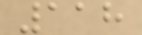118
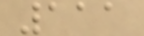111
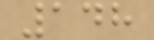148
